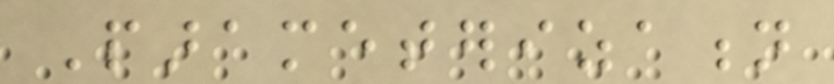Parameterization
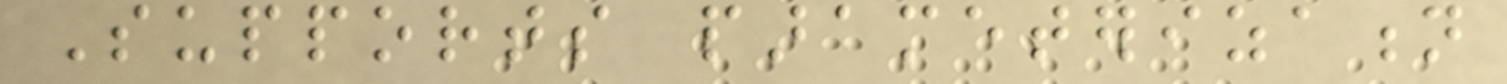Supports parameterization
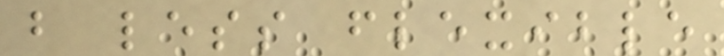but less flexible
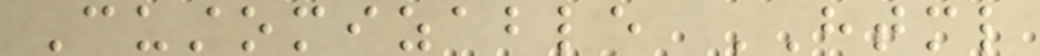Customizable HTML
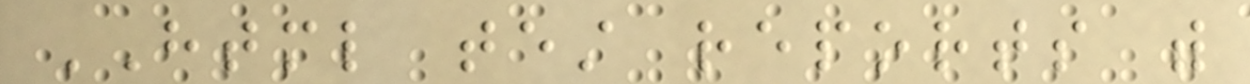HTML test reports with
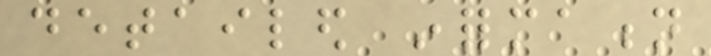detailed information
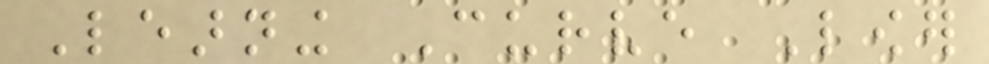Learning Curve Lower
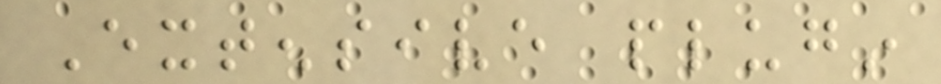Extensive plugin
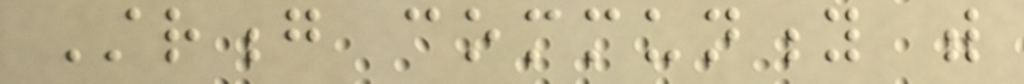Strong community with
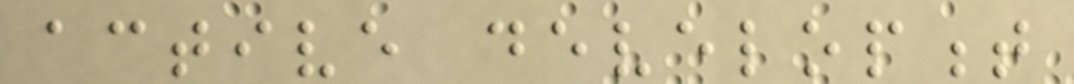active development
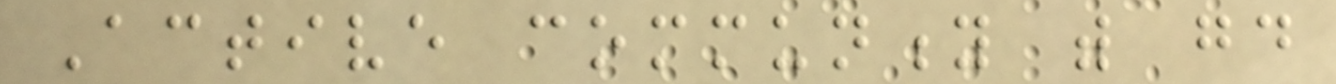Active community with good
